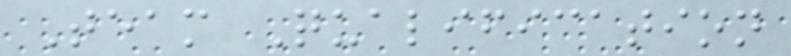Team Qualification
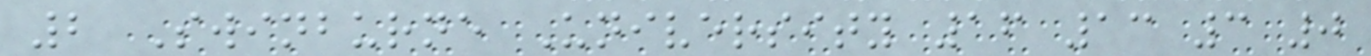2 Swinburne University 16 13 3 0
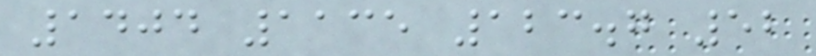1404 1135 123.7 52
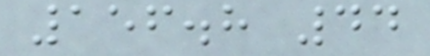156.8 44
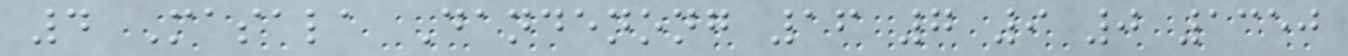4 Masala Dandenong 16 7 9 0 1350
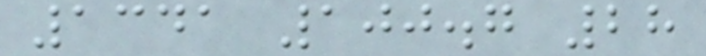1341 100.7 28
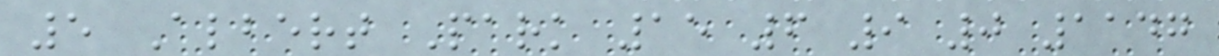5 Albert Park 15 6 9 0 1147
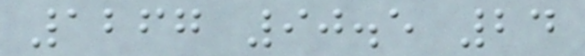1267 90.5 24
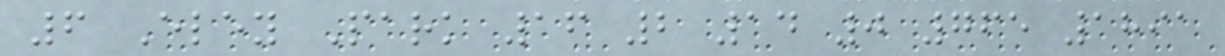6 Eley Park 16 2 14 0 765 1891
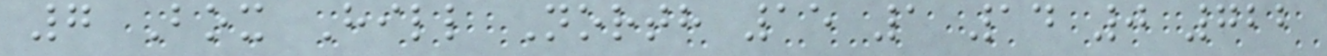7 Box Hill North 15 1 14 0 722
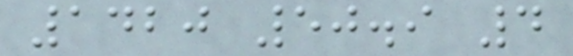1420 50.9 4
